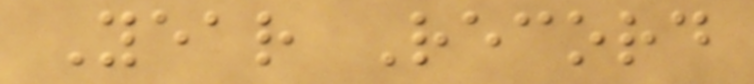Year Record
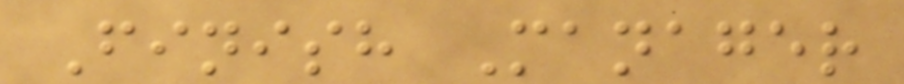Finish Manager
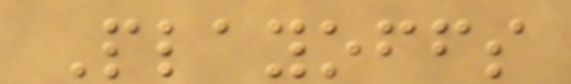Playoffs
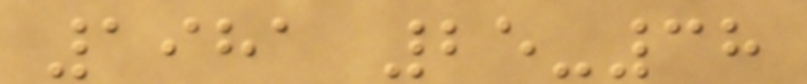1981 25-38
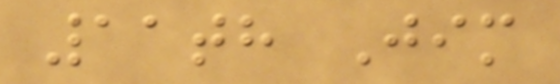11th Jim
